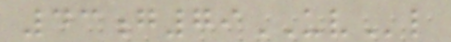43g79UVl
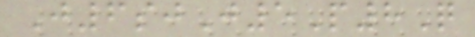J6sjJ5P8Q
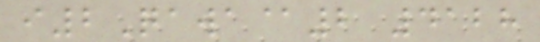i2Qawa@2 4128
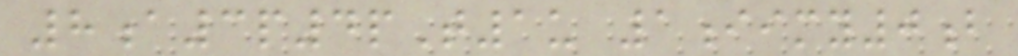8a3p4pT1u 1iimy0b
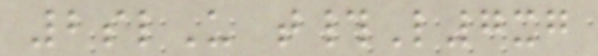2slU t#L7xg
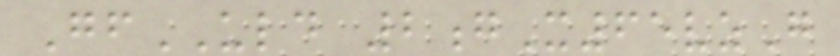GfULD 2gX65vzG
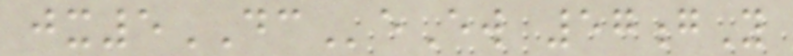jx5DCeEw 57gY
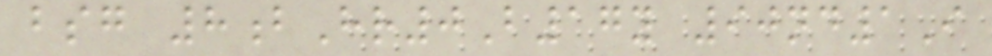bsg 8bHr0B17y 90nd1I
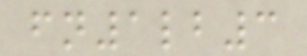fn1lb3
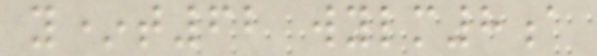y*t62 wylm8a
